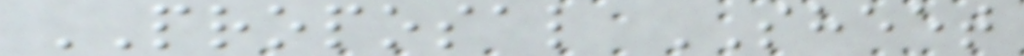PROPOSAL SHEET
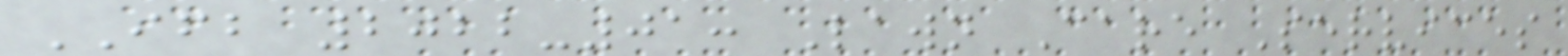IFB 2022-01: Lawn Care Services
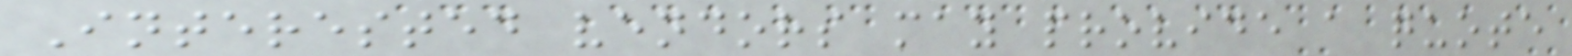Interested vendors may provide a quote
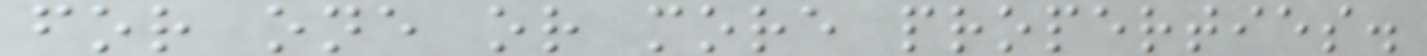for one or more properties.
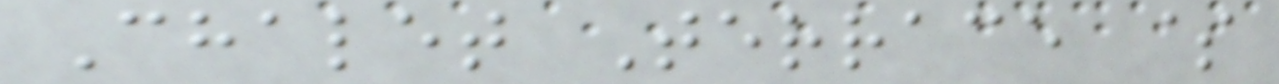Chalet Terrace $
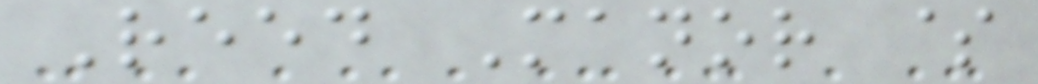Reed Manor $
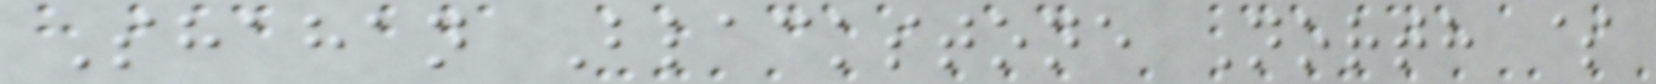Shahan Blackstone North $
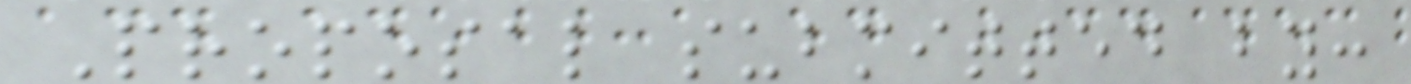Proposal submitted by:
